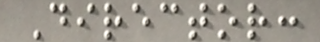Director:
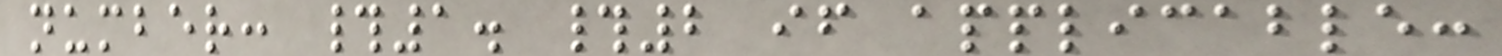number: #1. #2 if applicable:
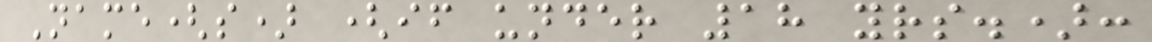Name(s) (if under 18 yrs.):
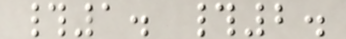#1. #2.
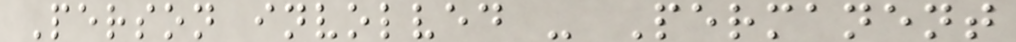Person involved - Permanent
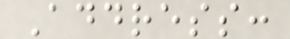Address:
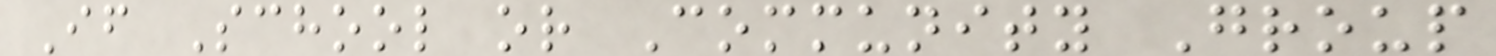If School or Community Group
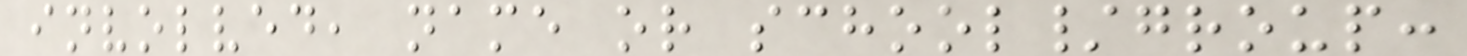involved, name or school/group:
